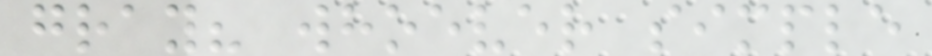gray? whoever simple
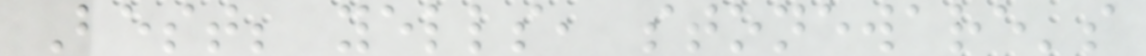Best; yells, stoneware's
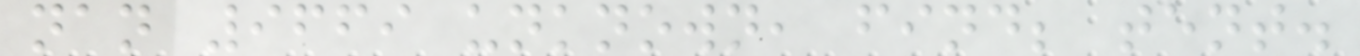nan 9669 unknown, find; tent.
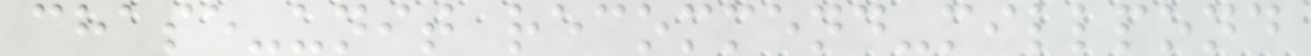chase-unit recommend-millpond
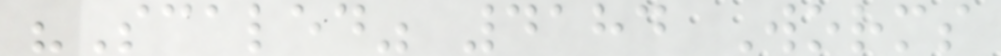"Scaled" 4184 Worms
